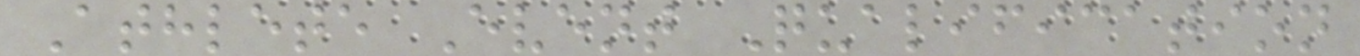Athlete Event Qualification
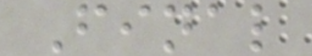Final
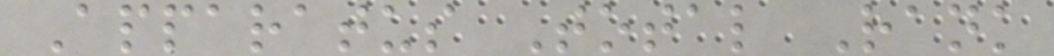Apparatus Total Rank
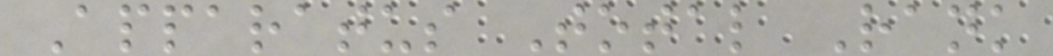Apparatus Total Rank
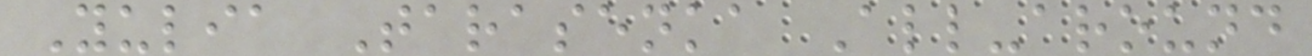Yulia Tarasenka All-around
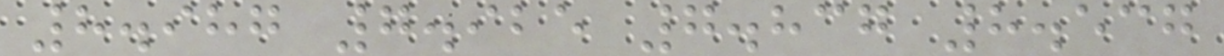8.987 7.925 7.837 8.537
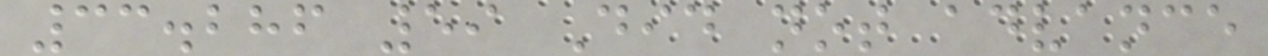33.286 59 Did not advance
